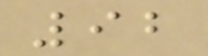92
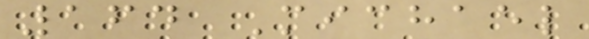164 Michael
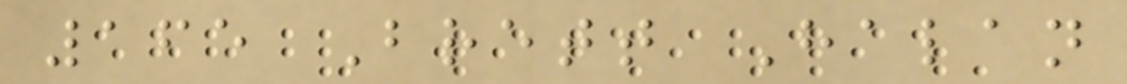165 Brett Halan
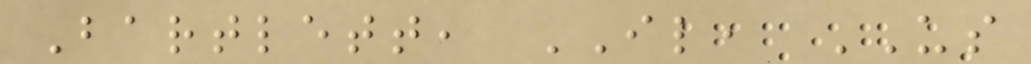Bartlett, IL, US
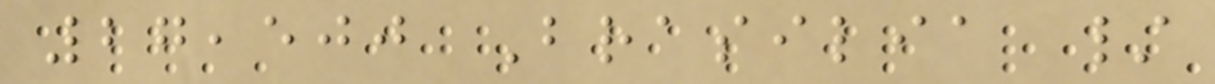27,500 Brasilia /
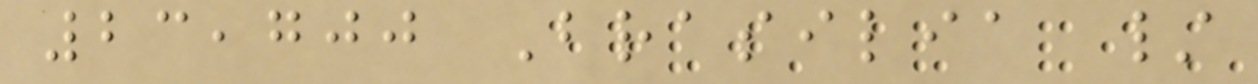23,700 Brasilia /
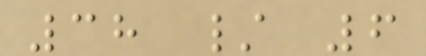38 / 6
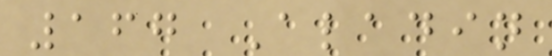167 Aladin
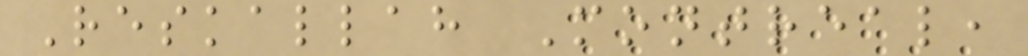Reskallah Montreal,
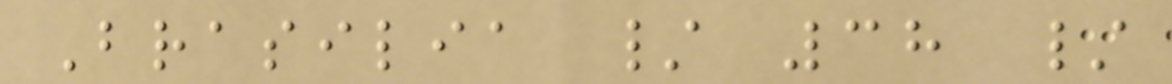Brasilia / 38 /
